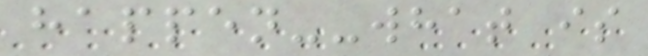happen--what is
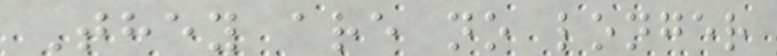They are no longer
